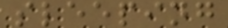sleeping
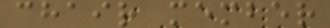chair member
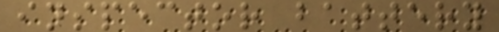inspector battery
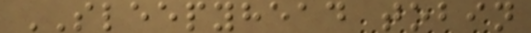SLEEPYHEAD tobin
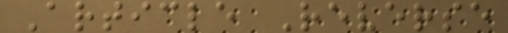Article Reverse
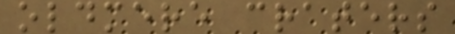oldmere craters
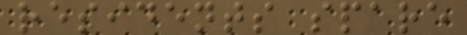residents spare
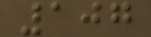107
